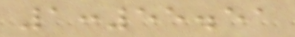1:55.51
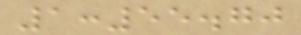1:55.70
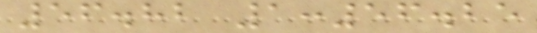56.82 1:56.25
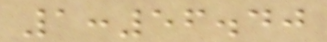1:56.40
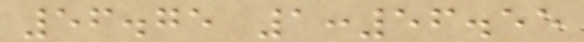56.75 1:56.55
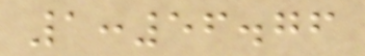1:56.76
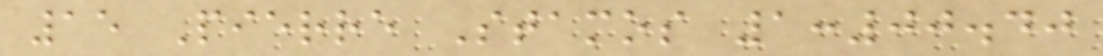15 Pierre Stamos 1:00.40
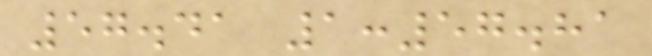57.41 1:57.81
